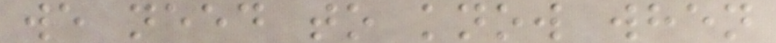we need to know when
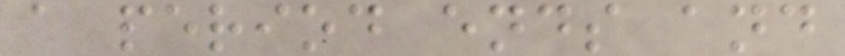a period ends and
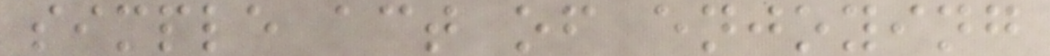simple act of enjoying
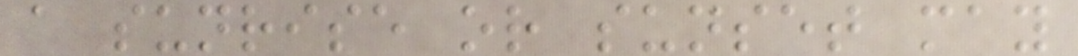a sunrise or sunset may
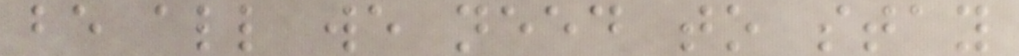be all we need to stay
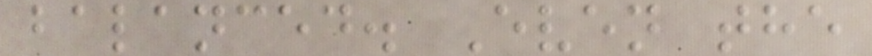balanced. Even the
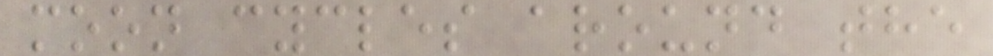moon cycles around the
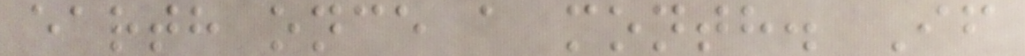earth once a month. If
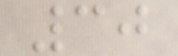30
